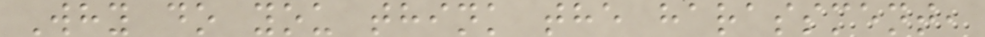Why do you think the harassment,
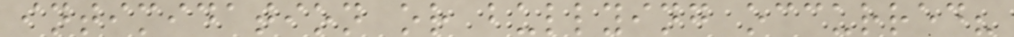intimidation or bullying occurred?
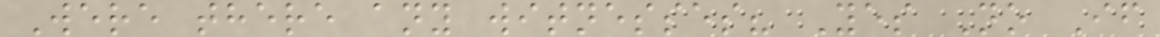Were there any witnesses? Yes No If
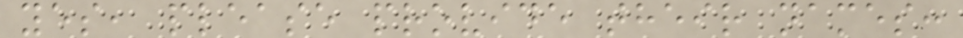yes, please provide their names:
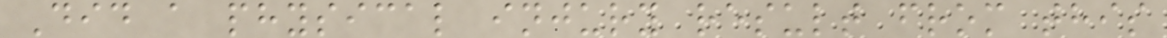Did a physical injury result from this
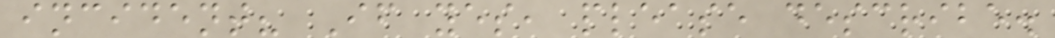incident? If yes, please describe.
